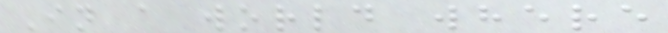In a world where
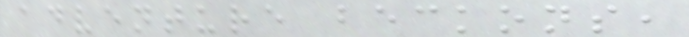adventure beckons,
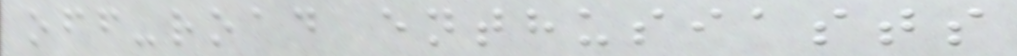off-road enthusiasts
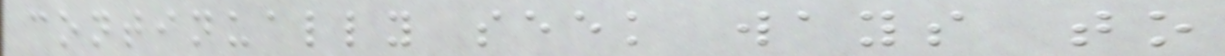continually seek ways to
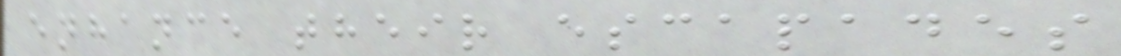enhance their escapades
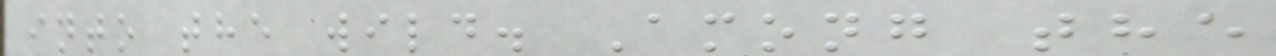into the wild. Among the
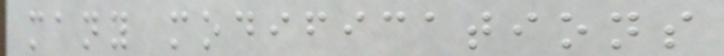many modifications
